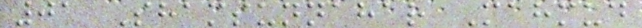01 Shamsunnahar Mahmud
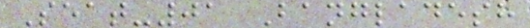Seat-01 Bangladesh
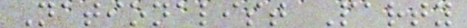Nationalist Party
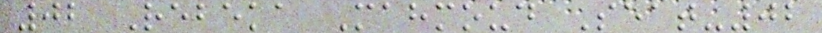02 Rebeka Mahmoud Seat-02
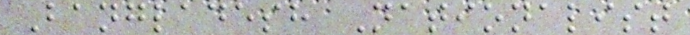Bangladesh Nationalist
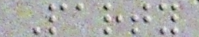Party
